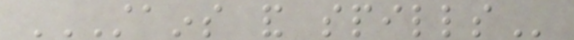STAINS AND SPILLS
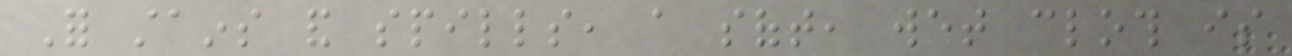For stains and spills, a soft, wet cloth is
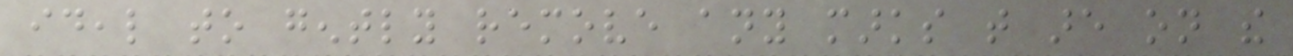ideal to gently remove any marks that are on the
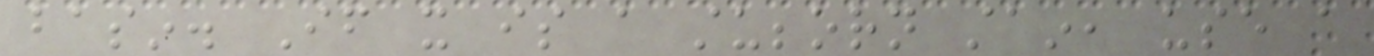basin. If it is a stubborn stain, use a
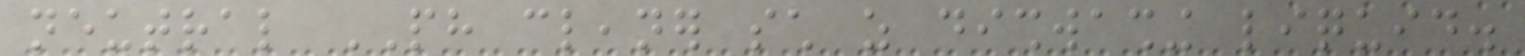neutral PH cleaner such as dishwashing liquid.
